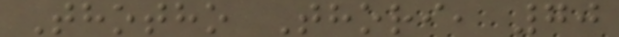Thotho Thori, 70
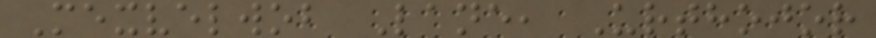Mexvelwob Lane, Urthojor
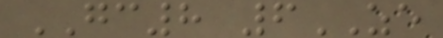GC8 6ZE
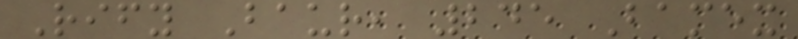Rify Baur, 245 Bamex
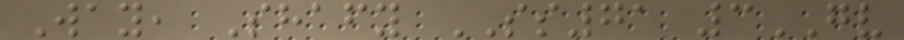Way, Shafy SS71 3GV
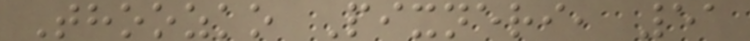Thoozko Pixneri, 51
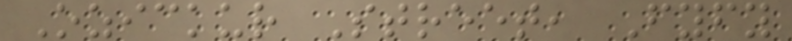Ozickur Street, Fyfy
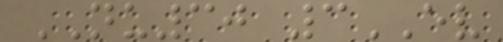NU30 3EV
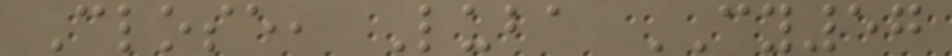Close, Luba CY57
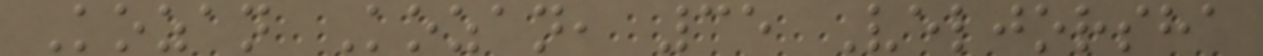Kozan Kozan, 35 Veljorsha
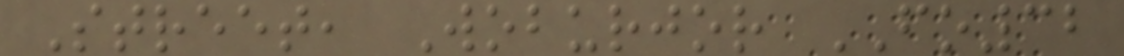Street, Woburjor FO32
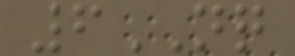6NQ
